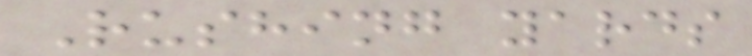Rushing yards
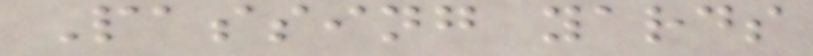Passing yards
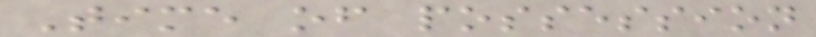Time of possession
